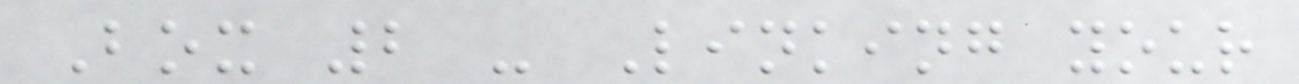Box 2 - Linking your
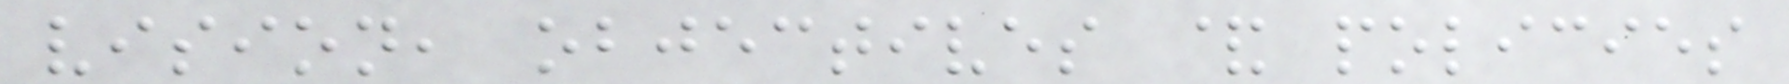vision, objectives & policies
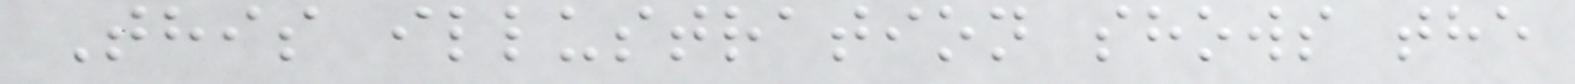This illustration shows the
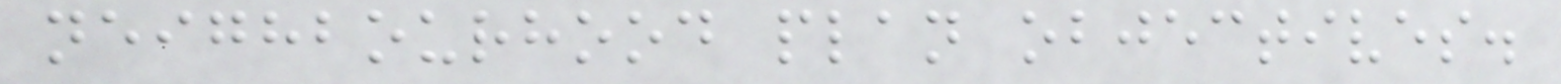neighbourhood plan objectives.
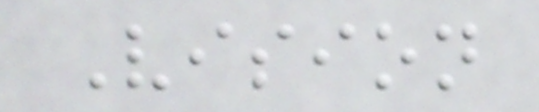Vision
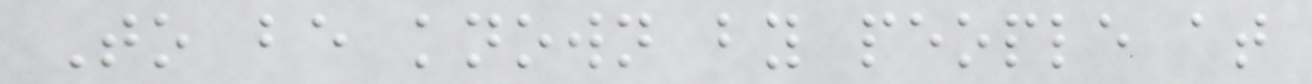To be known by people at
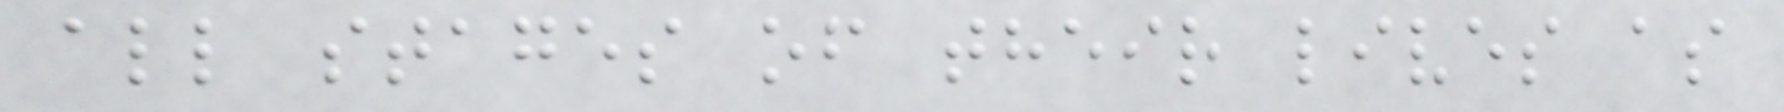all stages of their lives as
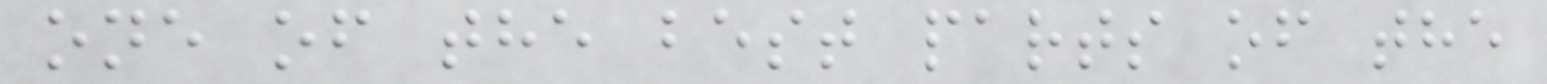one of the best parts of the
